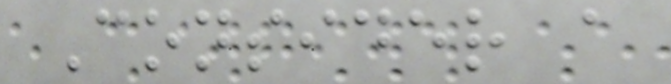Consider a
